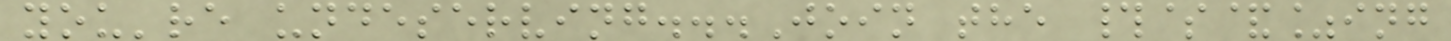you're undeserving...Join the #$&%ing
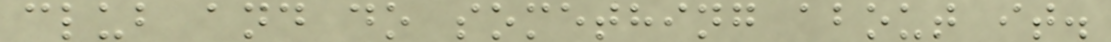club and do something about it.
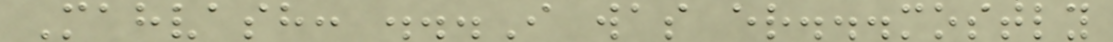Mahvash: ...I was er...mostly
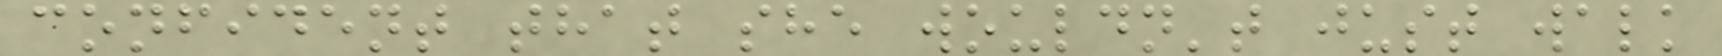confident that she wouldn't just walk
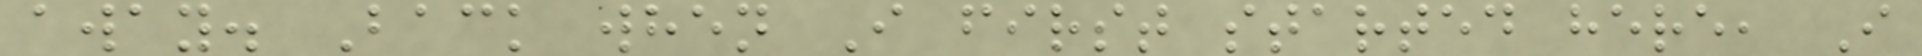away. Back when I first started here, I
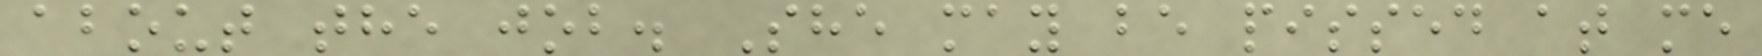about the job. She may be pissed at me
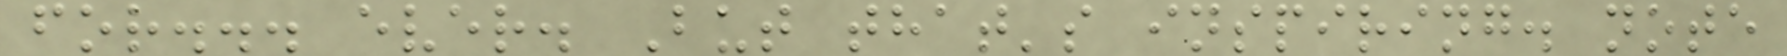for... ever. But that's inspiring. note
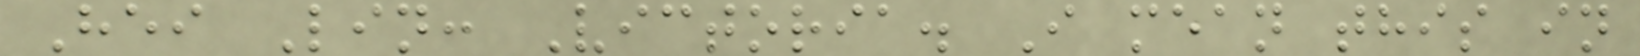Hei Lin: Victoria. I mean this in
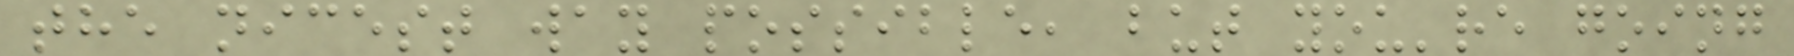the nicest way possible, but you're going
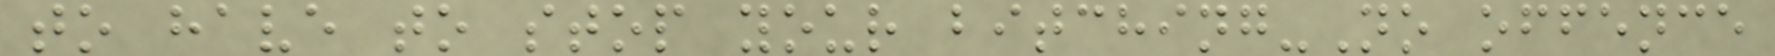to have to stop your bitching-No offence
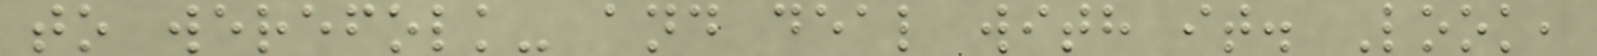to werefolk- and deal with it. Look,
